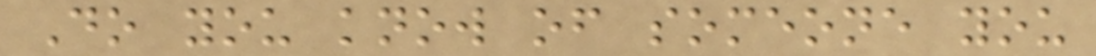Do you know of someone you
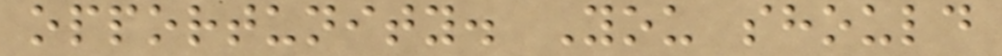opportunity. You should
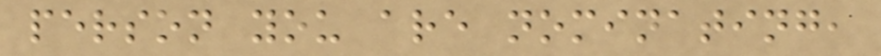person you are nominating,
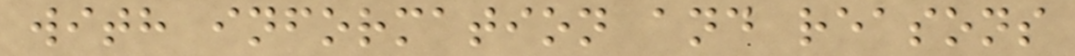with information and reasons
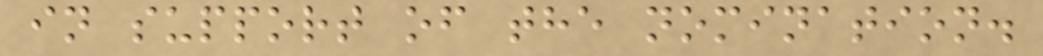in support of the nomination.
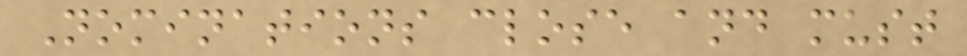Nominations close and must
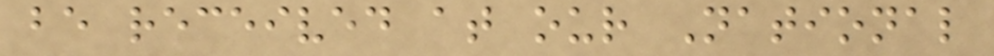be received at our National
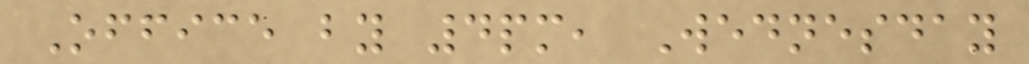Office by 4pm, Wednesday
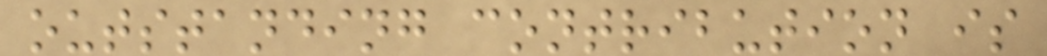outstanding contribution is
